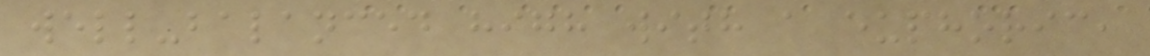well-balanced high with a euphoric,
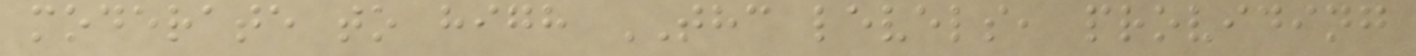moderate to high THC levels, providing
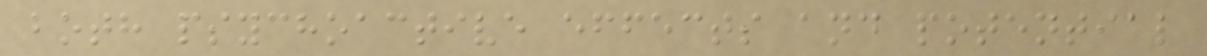both psychoactive effects and potential
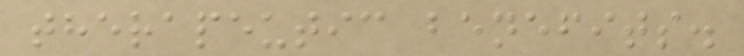therapeutic benefits.
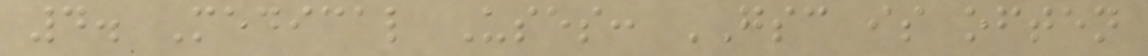4. Medical Uses: GSC is often
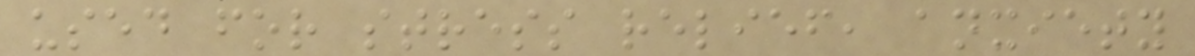used for stress relief, anxiety
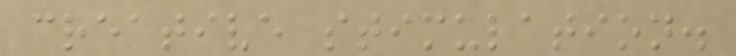creative stimulation.
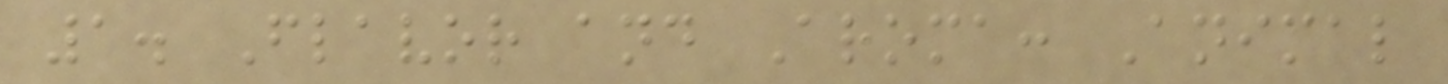1. Flavor and Aroma: Animal
